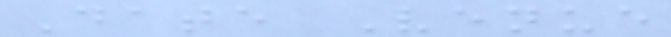Date Venue
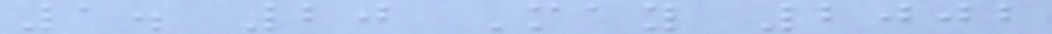1. 20 May 2002
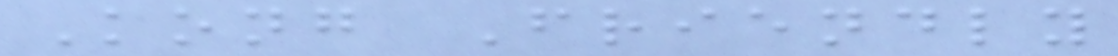Kong Friendly
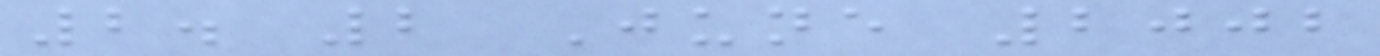2. 2 June 2002
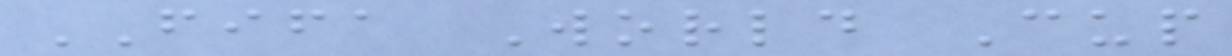FIFA World Cup
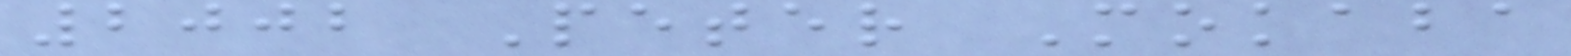2002 Peter Mokaba
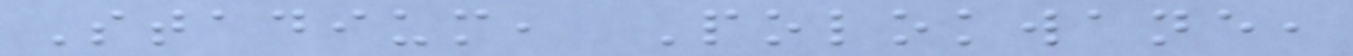Stadium, Polokwane,
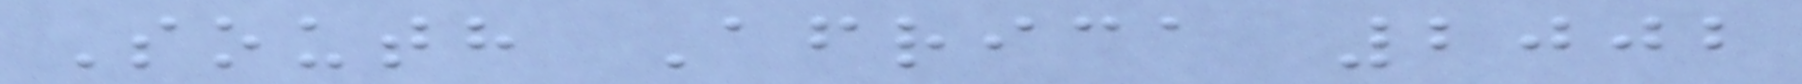South Africa 2002
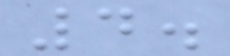4.
